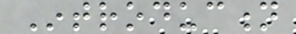Introduction
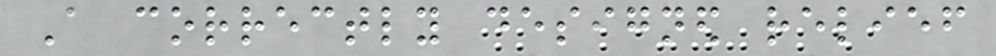A correctly designed relief
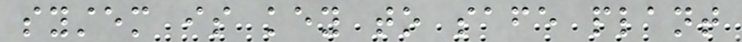system is key to safe plant
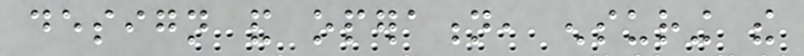design and operation, ensuring the
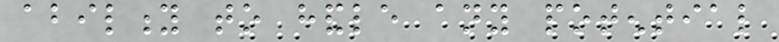ability to handle any potential
